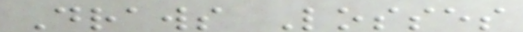Draws Losses
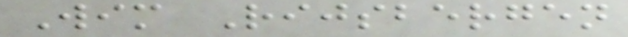Wim Rijsbergen
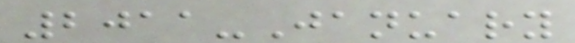2011-January
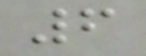6
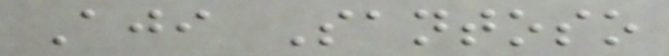Aji Santoso
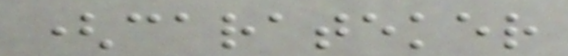(carateker
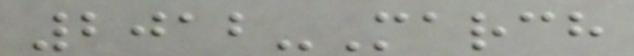2012-March
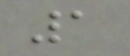1
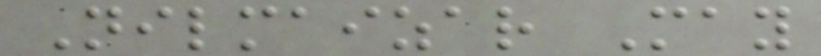Nilmaizar May
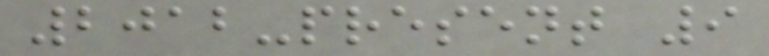2012-present 9
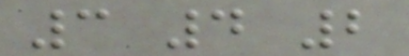3 4 2
